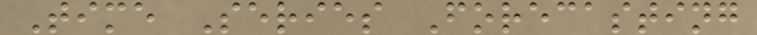Time Series Forecasting
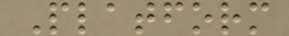Platform
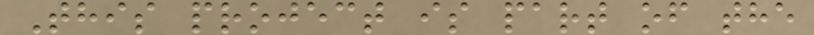This project is part of the
